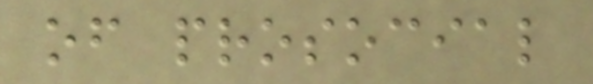of prosocial
